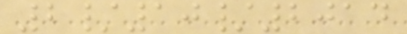2/10/2014
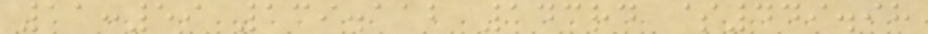11:59 139.112 143rd $449.98
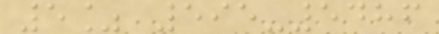5% 595-5486
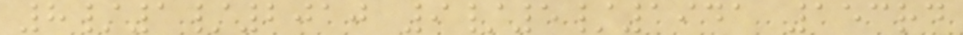8/1/2010 9/5/1941 153rd
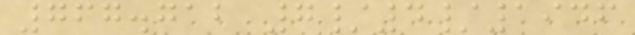767.712 7/4/1946
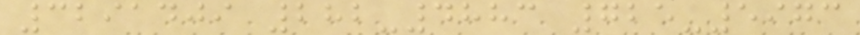3291409 282-4883 725-5973
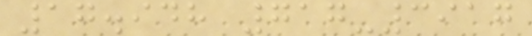17.948 717-3917
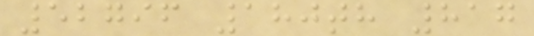52796 180th 817
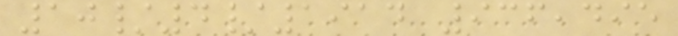10/4/1914 936,495
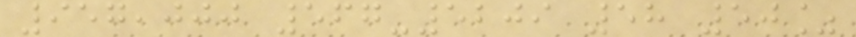957,000 567-5209 58 50%
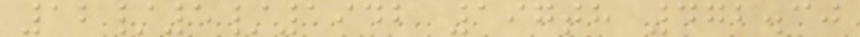12/5/1942 197th 472.30
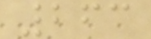263
